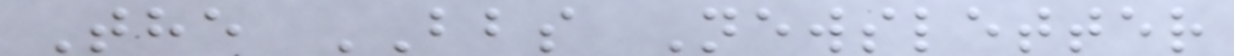The BBS Newsletter
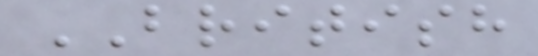BRITISH
